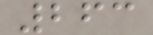263
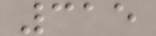315
